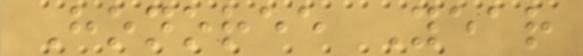Honoree Year
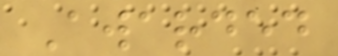Awarded
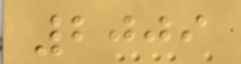2009
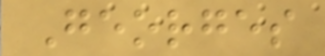Georges
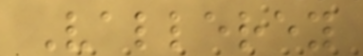Vallerey
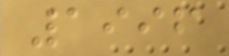1996
